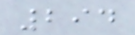294
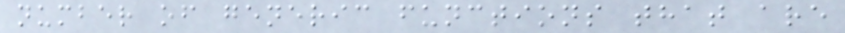number of generic functions that are
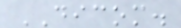DICOM.
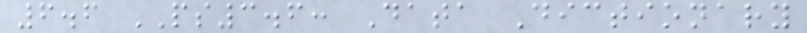6.6 PS3.6: Data Dictionary
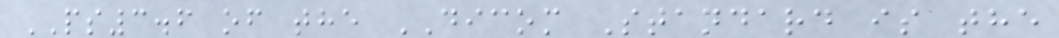PS3.6 of the DICOM Standard is the
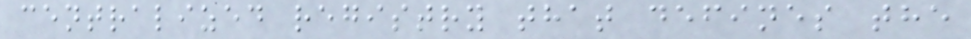centralized registry that defines the
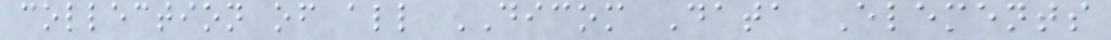collection of all DICOM Data Elements
